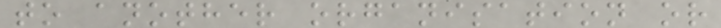to another organisation or
